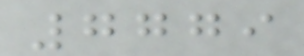7779
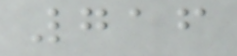716
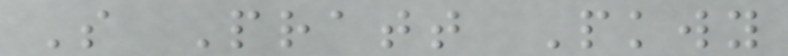S Pratt Pkwy
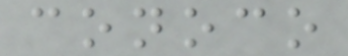conoco
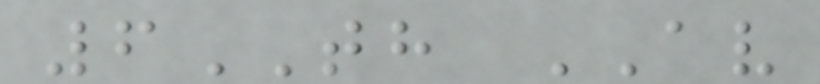6TH AV
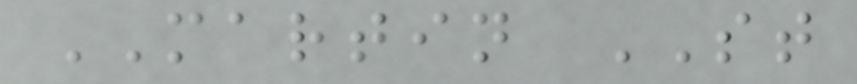MARTIN ST
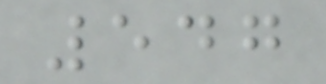547
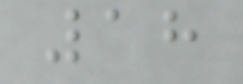18
